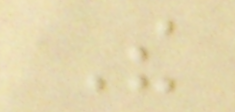The
